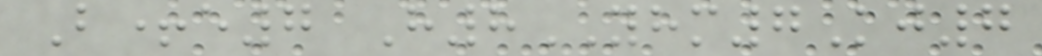B+e7 H8YHM7Kj7
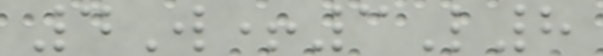4W+3L8
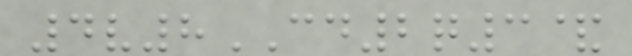4v8CD2q3&
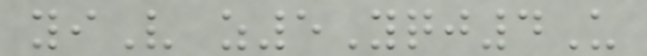yiV z5Yqj4U
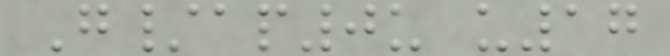G/ap0u u17
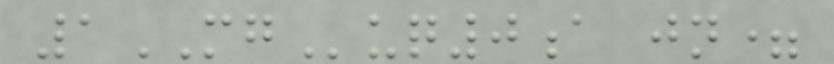1MGuq0a jn=
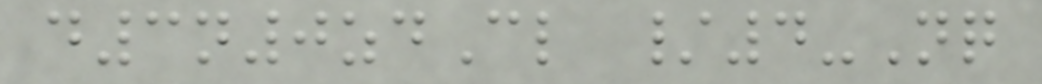d3n0zdCl /4-Nq
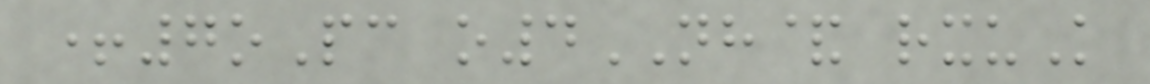+7oPc o4NH& rxuK
